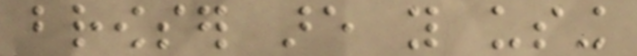browser are you using
